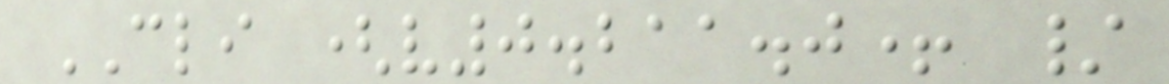CLI (v0.211.0+ /
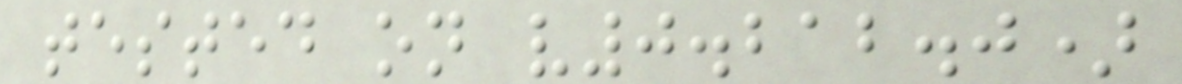tested on v0.212.0)
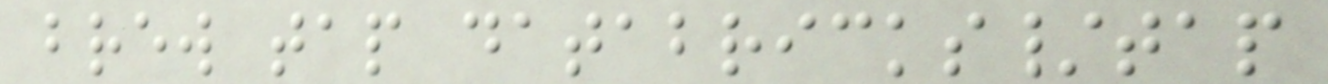brew tap databricks/tap
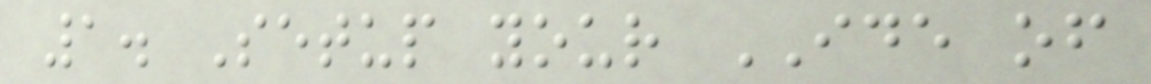1. Setup your IDE of
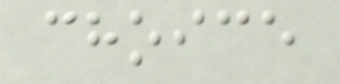choice
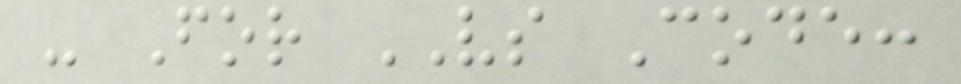- For VS Code:
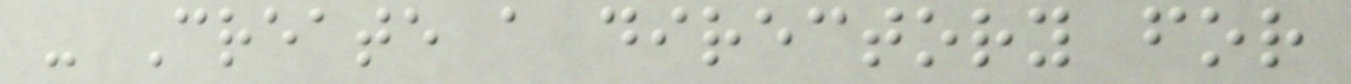- Create a directory for
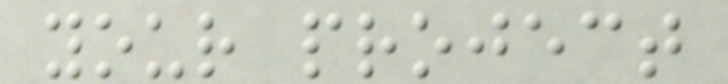your project
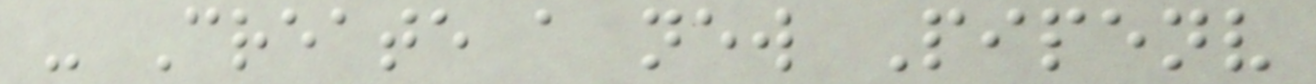- Create a new Pipenv
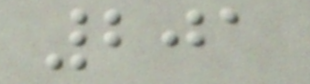201
